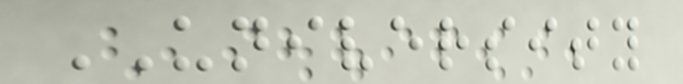UNIVERSITY
